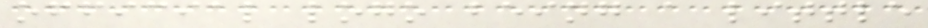official logo being a little
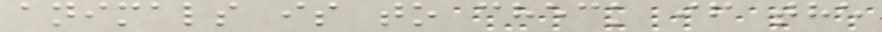animals is to check if the
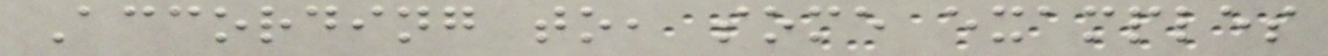According to, some examples
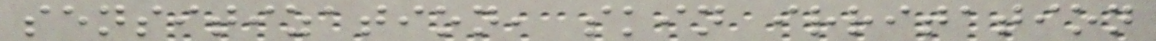sensitization, skin irritation
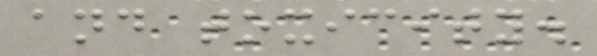and toxicity.
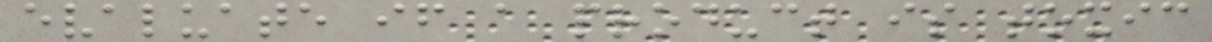evaluate if a product is toxic
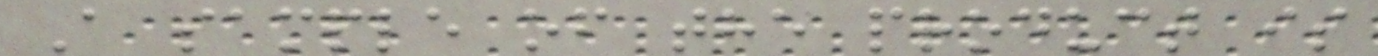A sample of the product is
